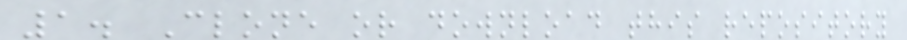1. Clone or download this repository
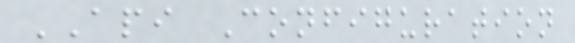API Configuration
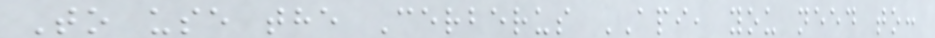To use the Cerberus API, you need to:
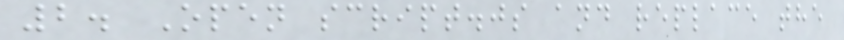2. Open script.js and replace the
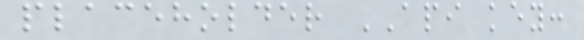placeholder API key:
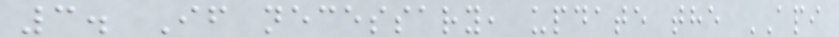3. If necessary, update the API
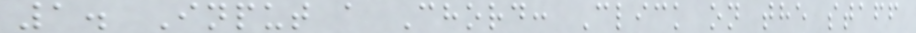1. Input a Chord: Click on the staff
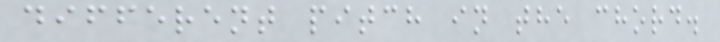different pitch in the chord.
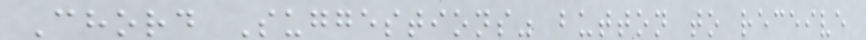Chord Suggestions" button to receive
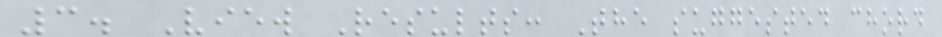3. View Results: The suggested chord
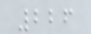226
